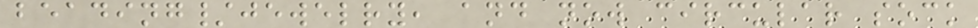beading/jewelry, and now circular sock
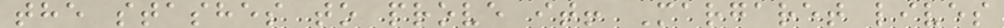the stashes to prove it! Margaret lives
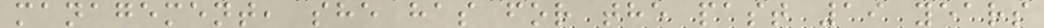management, she has for the past 19 years
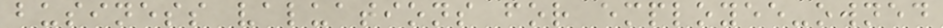business valuations for employee-owned
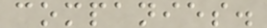companies.
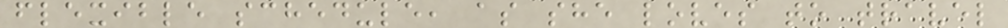flexible schedule, as she loves to travel
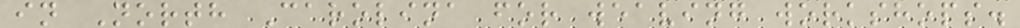in North Carolina for weaving workshops.
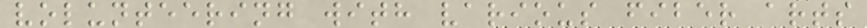volunteering with various fiber arts
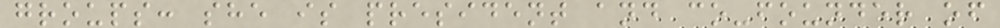groups: she is president and co-founder of
